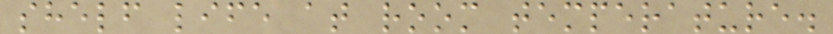shelf life at room temperature.
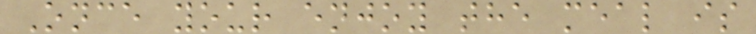Once your enjoy the meal is
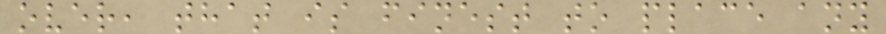over, that is finest to place any
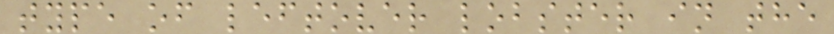type of leftover lobster in the
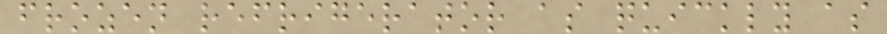frozen refrigerator as quickly as
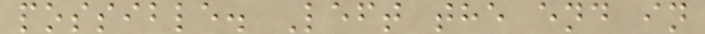possible. Left the end in
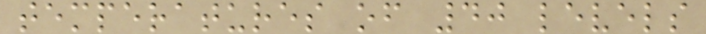temperatures of 40 levels
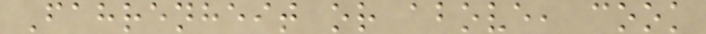Fahrenheit or above, cook
